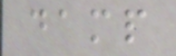damp
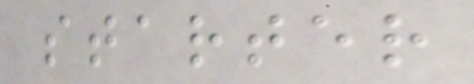starter
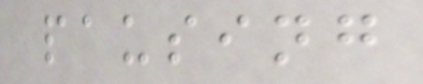pausing
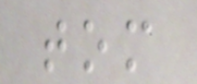tom
